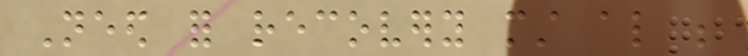Need for recovery must also be
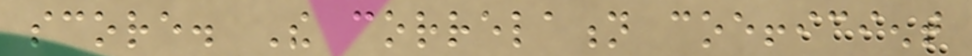score. The correlation coefficient
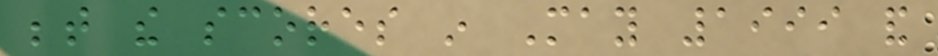between the scores in May 1999 and
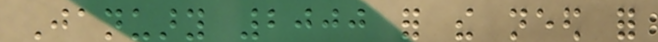January 2000 for the need for
